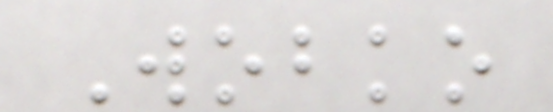Wobko
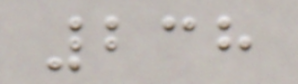238
